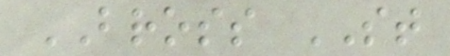BROSS ST
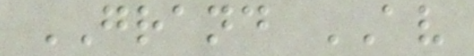GRAND AV
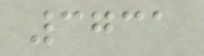3731
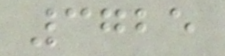3725
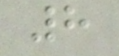8
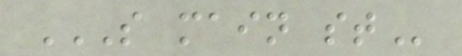S MAIN ST
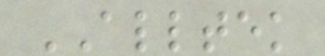ALLTEK
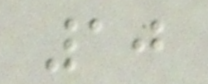10
